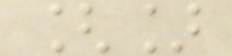[]
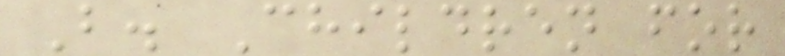B. Children for
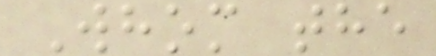Whom the
